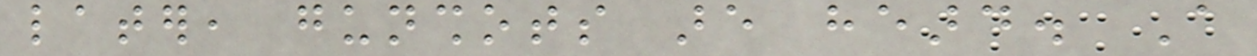later, gunshots are heard. A
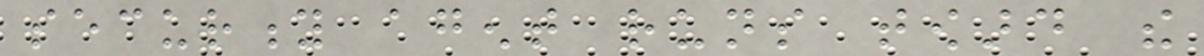security agent runs toward the
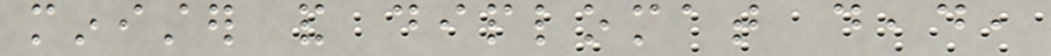minister and diplomat dead,
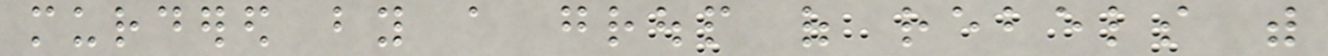murdered by a group of rebels with
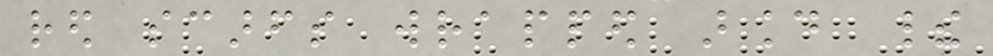red scarfs wrapped around their
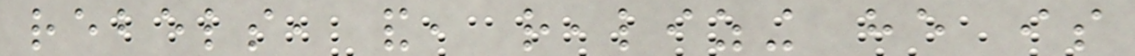rebels, and, realizing he is
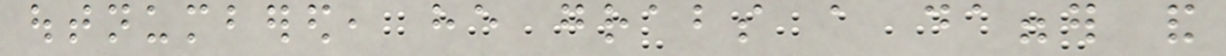outnumbered, he grabs a dagger and
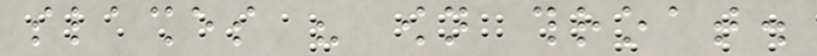slashes his own throat.
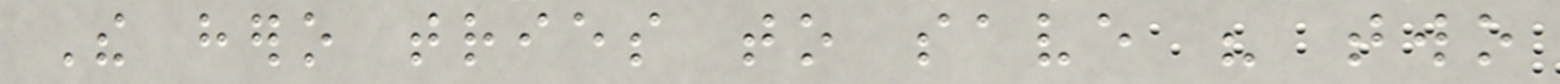The hero tries to save his two
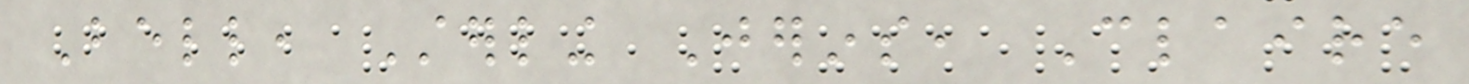Bell, Sterling Jerins, Claire
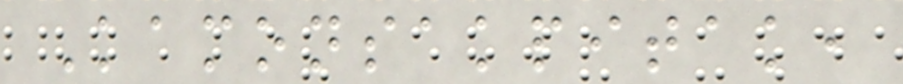Kamonsakpitak,
